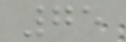75
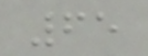65
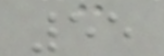55
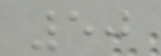50
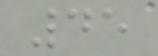45
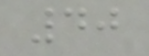40
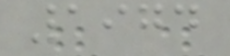1974
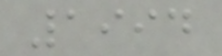1994
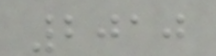2010
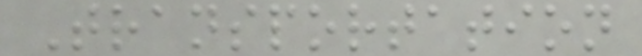Transportation
